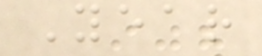Year
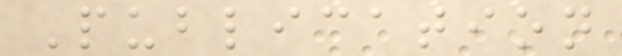Publication
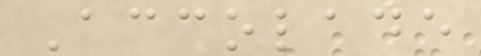Accolade
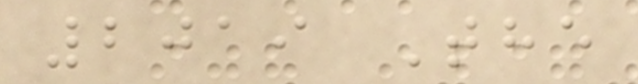2019 The
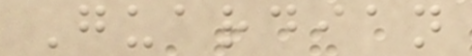Guardian
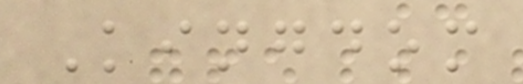Kingdom
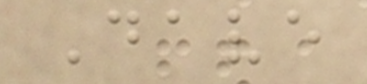Dave
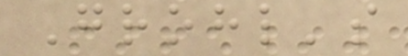Grohl's
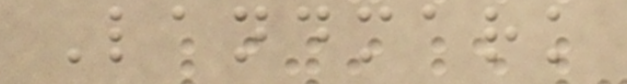Landmark
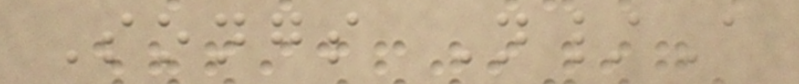Songs N/A
